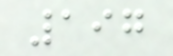197
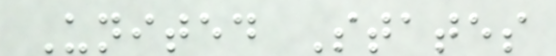United States
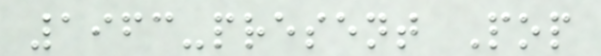1963-present Pop
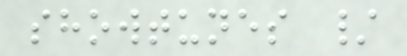showtunes /
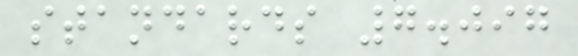standards 7.097
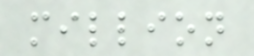million
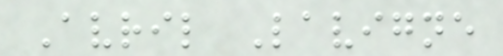Avril Lavigne
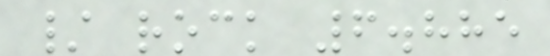/ rock 6.885
